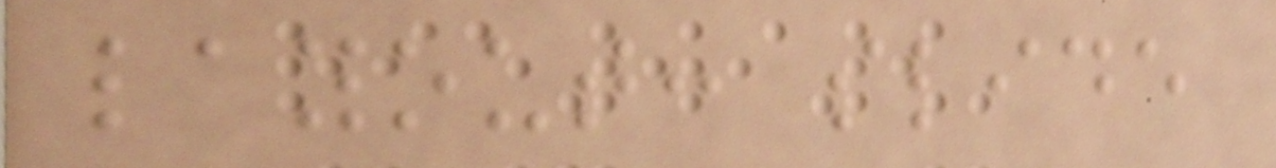layout: slide
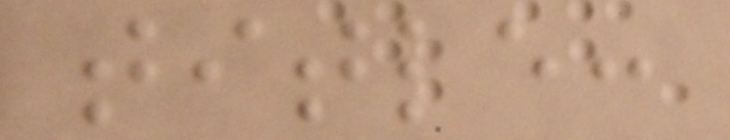title:
